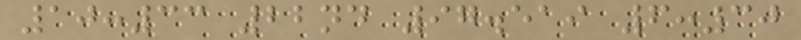10:33 22nd 97.519 6:30
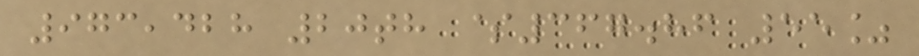973,428 20th $367.86 55%
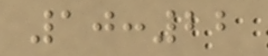10:22
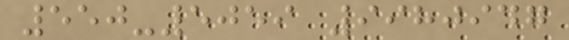550-5059 9980947
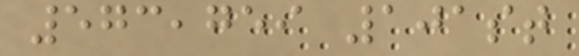573,759 101st
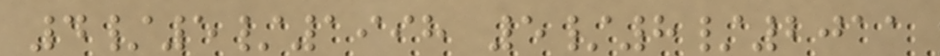4/5/1998 5/8/2011
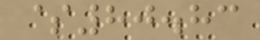$80.83
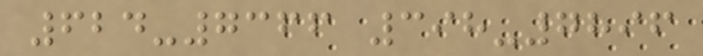624-7366 398-7896
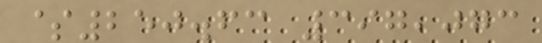$250.63 397,073
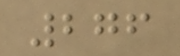276
